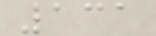131
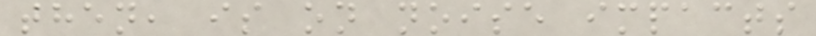then, is on noise impacts
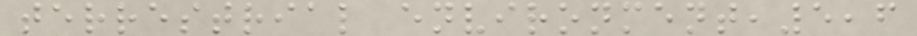terrestrial environment,5,6
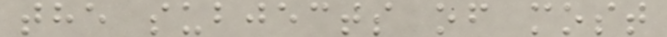the subjects of most
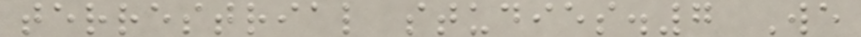terrestrial studies.7 We
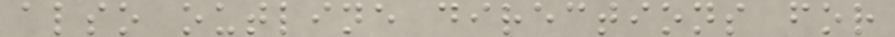also outline directions for
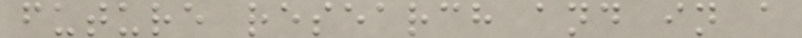future research and in a
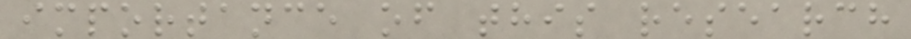importance of this research
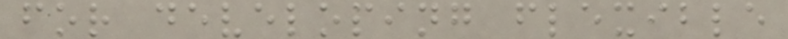for developing flexible
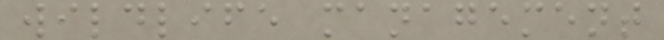wildlife management
